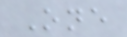One
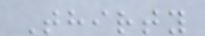Thirty
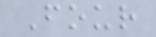Four
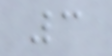3
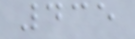435
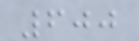600
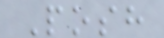Posh
